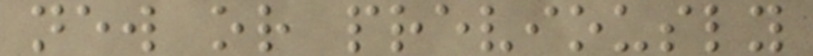new or previously
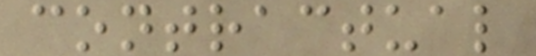contractual
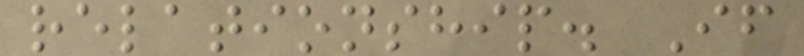relationship. If
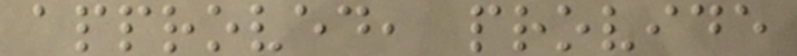approved, provide
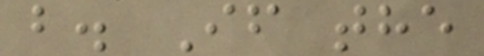b. If the
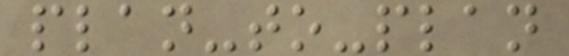plan-to-plan
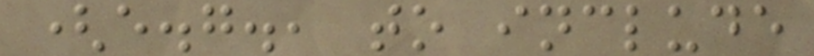(e.g., to include
